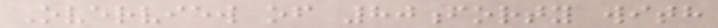Overview of 80forty with
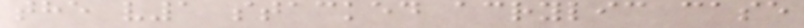the v1 stacked acrylic case
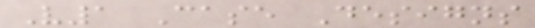V1 Case Designs
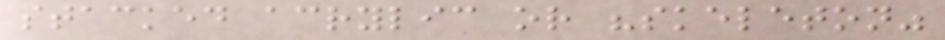stacked acrylic or "skeleton"
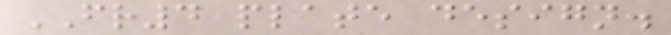FR4 plate design.
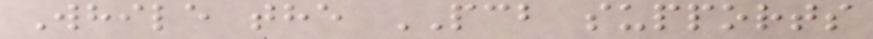While the PCB supports
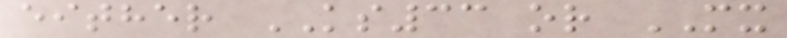either KS33 or MX
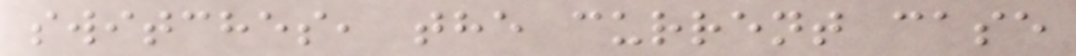switches, the current case
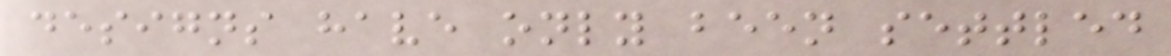designs have only been settled
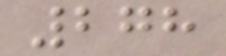278
